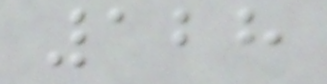128
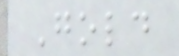Gold
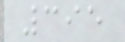395
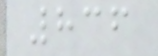836
